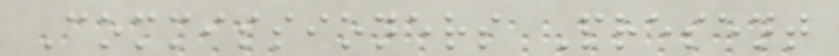Commissioners Present
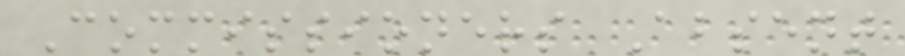Commissioners Absent
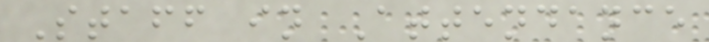Staff in Attendance
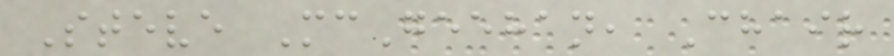Steve McGeehan, Chair
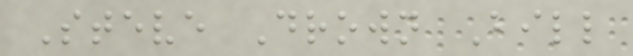Steve Drown Bill
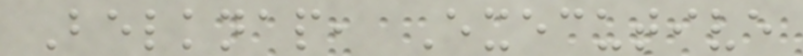Belknap, Executive
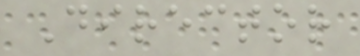Director
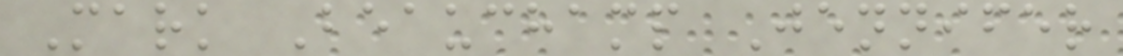Mark Beauchamp Jennifer
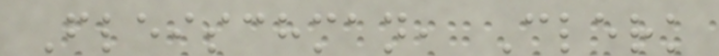Fleischman, Clerk
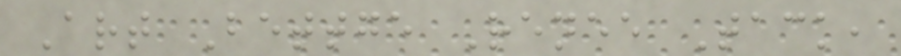Art Bettge Renee Tack,
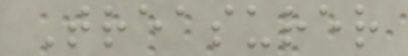Treasurer
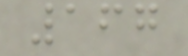167
